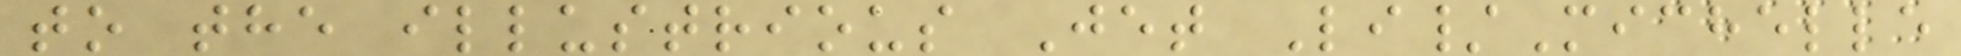to the illustrious Jet Li/Michelle
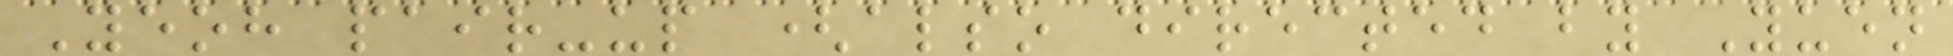Yeoh pair-up (also directed by Yuen
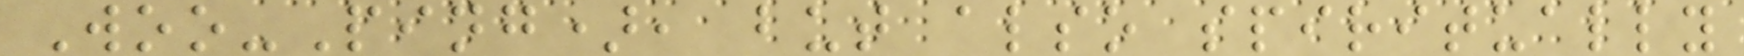Woo-Ping), but also spiritually
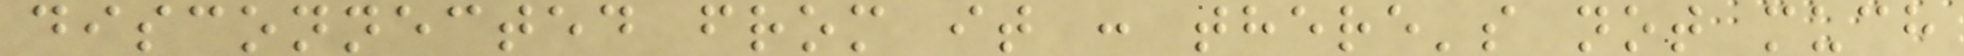disconnected from it : there's not much
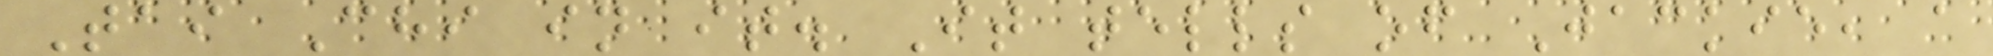Tai Chi in it. It tells of Jackie, a
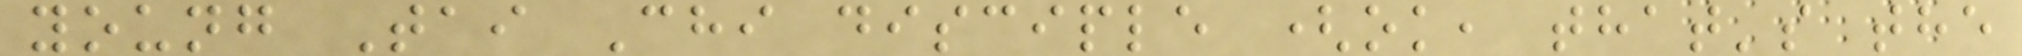young Tai Chi disciple (ok, that's the
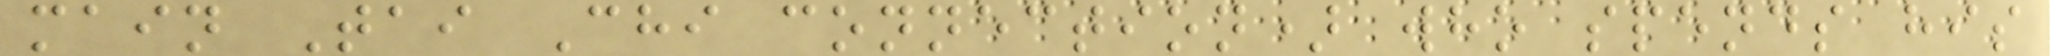main Tai Chi connection) who spends his
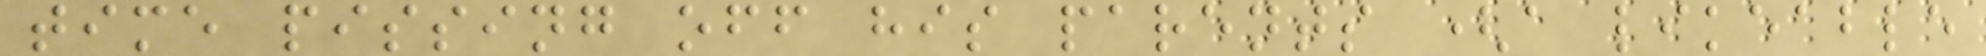time pissing off his parents (a likeable
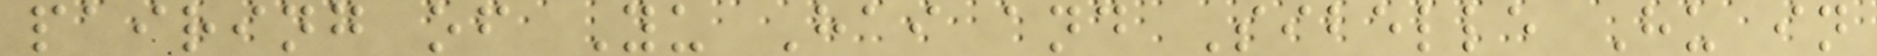pairing of Yu Hai and Sibelle Hu in
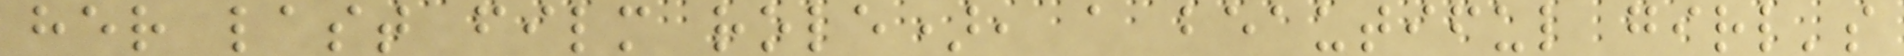her last film role), a beautiful girl's
